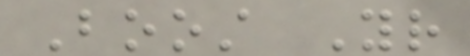Boost Your
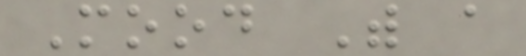Mood With a
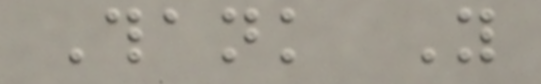Thank You
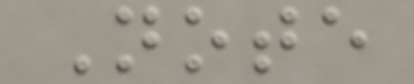Note
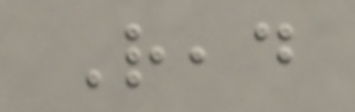Read
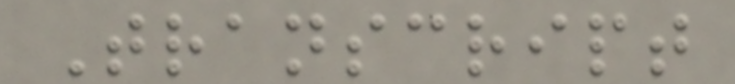Transcript
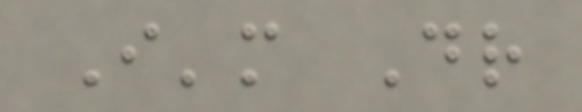I'm Dr
